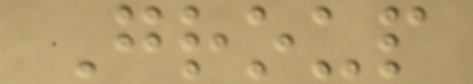Group
